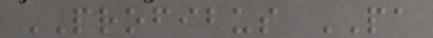PROFIBUS PA
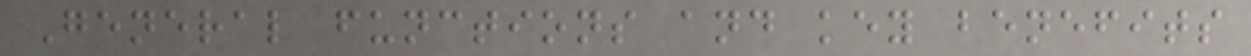General functions and key benefits
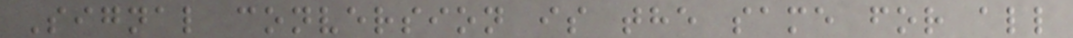Signal conversion is the same for all
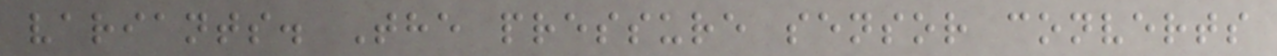variants. The pressure sensor converts
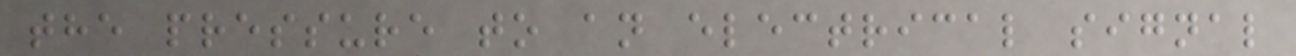the pressure to an electrical signal
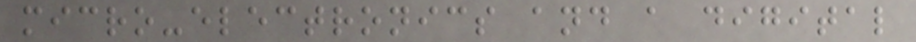micro-electronics and a digital
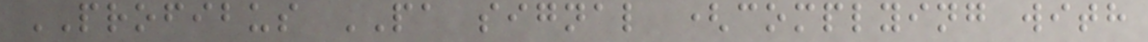PROFIBUS PA signal (complying with
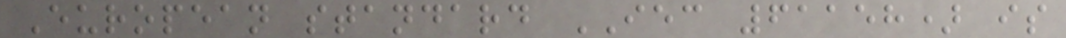European standard IEC 61158) is
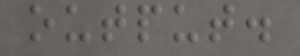output.
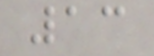13
